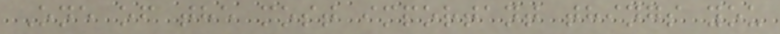One of the most important things you
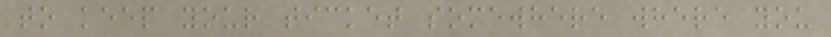to keep your ticket somewhere where you
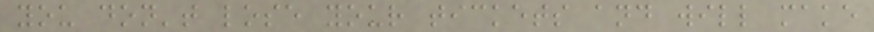you don't lose your tickets and will make
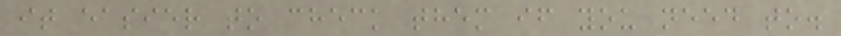it easier to check them if you need to.
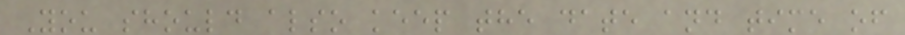You should also keep the date and time of
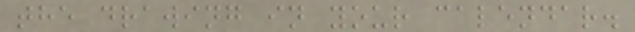the drawing in your calendar.
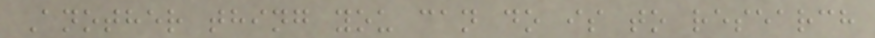Another thing you can do is to research
